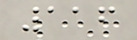116
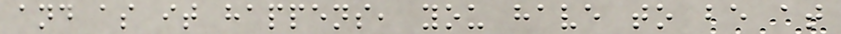and as it happens, you have to be at
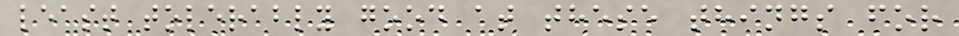least tolerably good at these things for
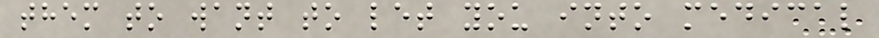them to want to let you into medical
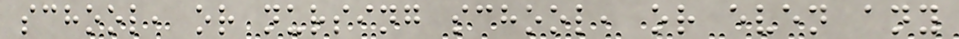school, or nursing school, or even any
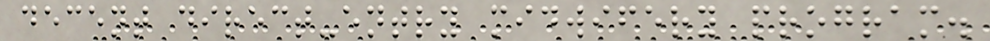decent direct-entry midwifery program.
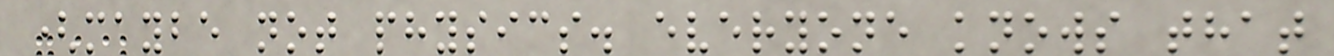(maybe not physics. everyone knows that
